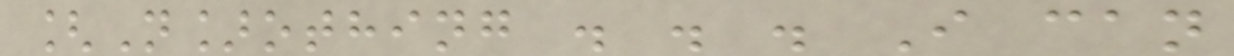[N]othing . . . I can
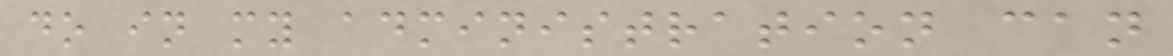do in my administration can
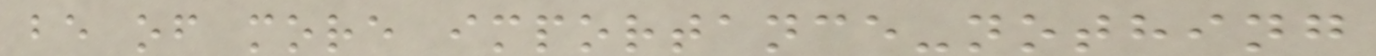be of more importance-nothing
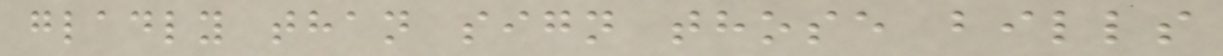gladly than sign those bills
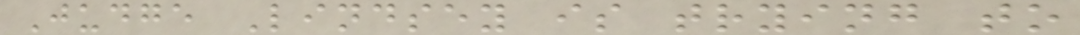Judge Lindsey is trying to
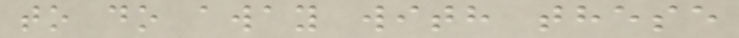to do away with these
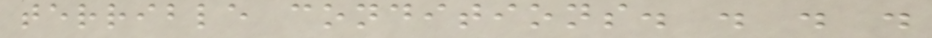terrible conditions. . . .
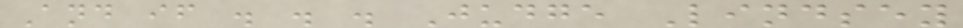And if . . . Judge Lindsey
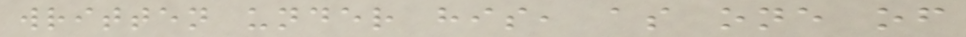written under his, as one of
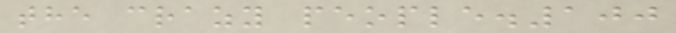the crazy people.100
